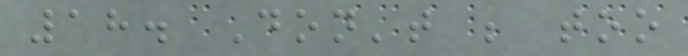18. Don't be too
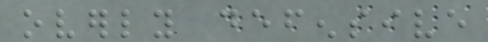overly defensive
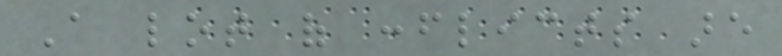A lot of conflicts are
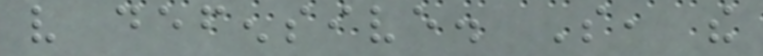very defensive. So, the
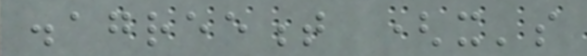disagreement (it's
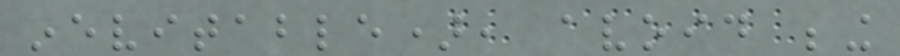inevitable), avoid being
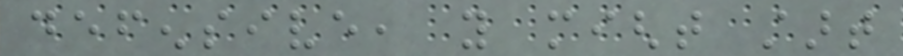defensive, you might start
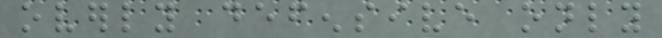overly defensive only
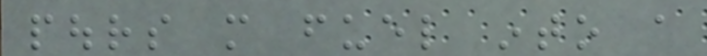pours more fuel into a
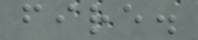fire.
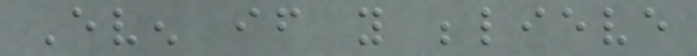Even if you believe
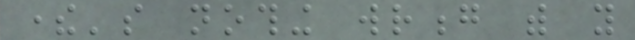there's nothing wrong with you
